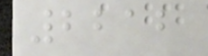2212
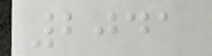2041
